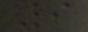9
